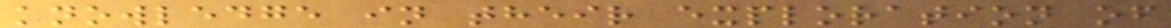knowledge in their exploration of
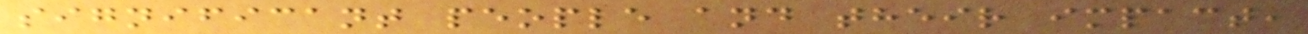significant people and their impact,
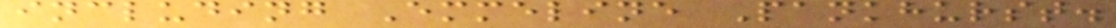including Emmeline Pankhurst.
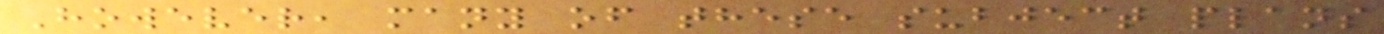However, many of these subject plans
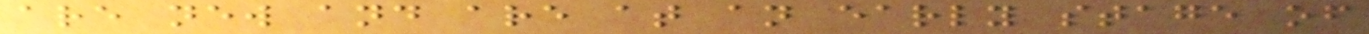are new and are at an early stage of
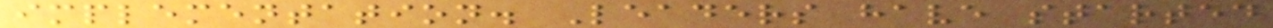implementation. Leaders have started
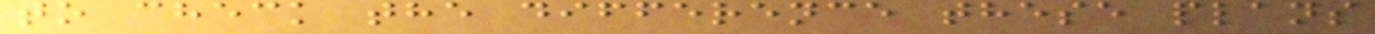to check the difference these plans
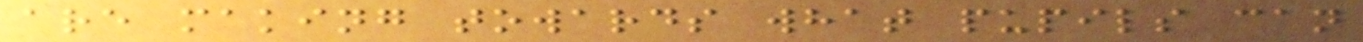are making towards what pupils can
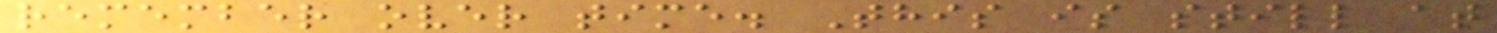remember over time. This is still at
